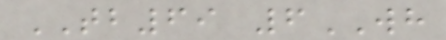TB69 6WH
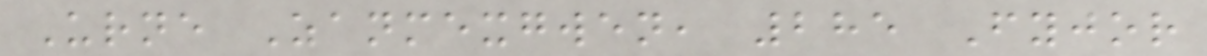Urne Zanmexgwen, 285 Fyjor
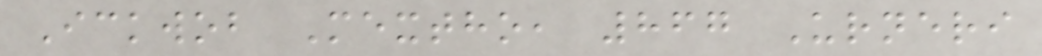Ickwob Mextho, 867 Urneri
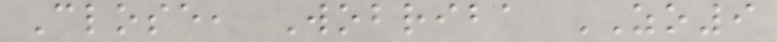Close, Wobriba ZO9
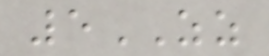5ZZ
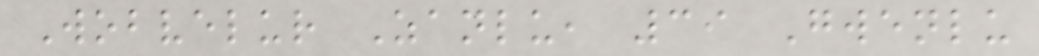Wobvelur Zanlu, 39 Gwenlu
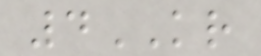4KR
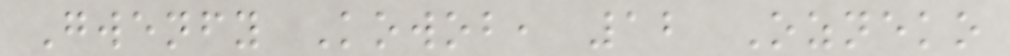Gwenfy Kowob, 12 Ozneko
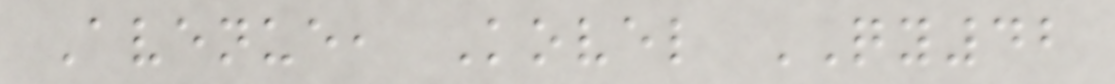Avenue, Kovel QY42
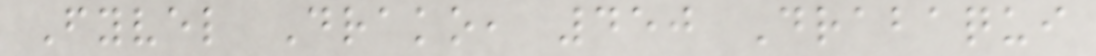Fyvel Drako, 450 Drabaqui
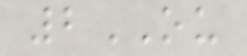2OU
